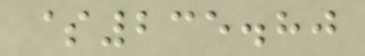$235.80
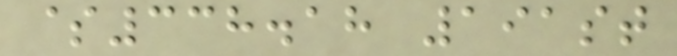$338.18 191st
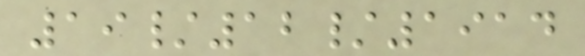19/12/1914
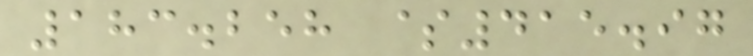183.258 $415.97
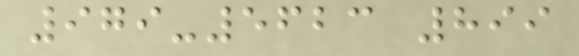979-5623 899
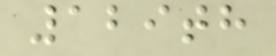129th
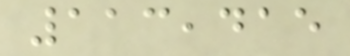113,415
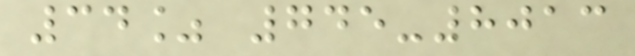34% 745-8013
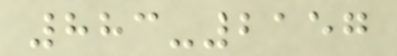883-2157
